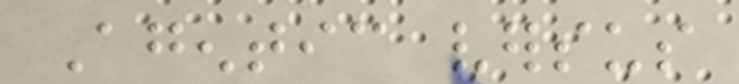Agentic versus
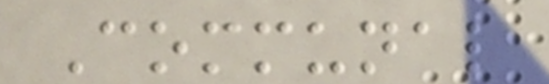Communal
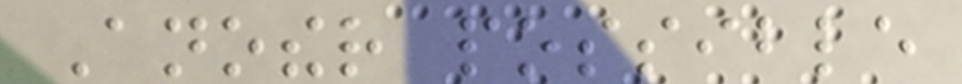Another possible
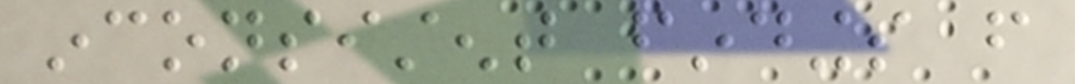inconsistent findings from
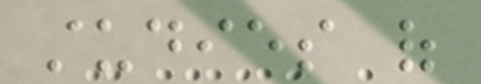studies of
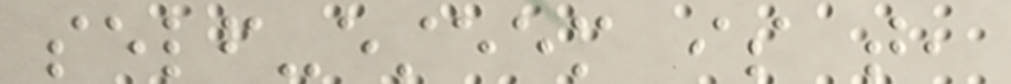self-esteem is that,
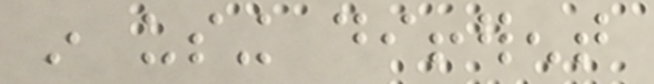in using different
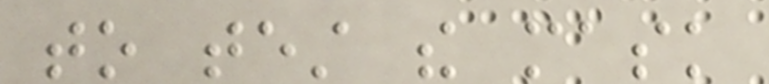to test the mask
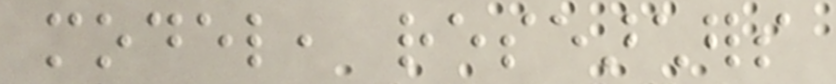model, researchers
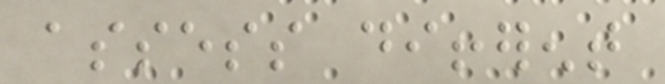assess different
